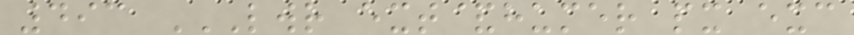493 LWR EXT&HUMER PX EXC
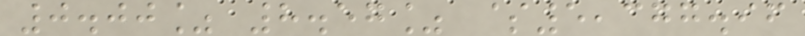0.00% 8.57% $5,377.96
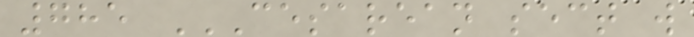785 CESAREAN SECT W
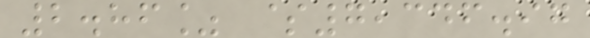2.86% $7,346.97
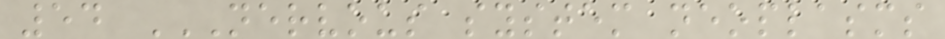54 NERVOUS SYSTEM NEOPLASMS
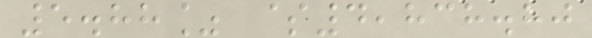5.88% $4,838.80
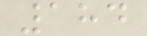184
